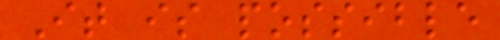It is possible
